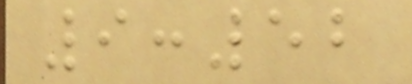9:52
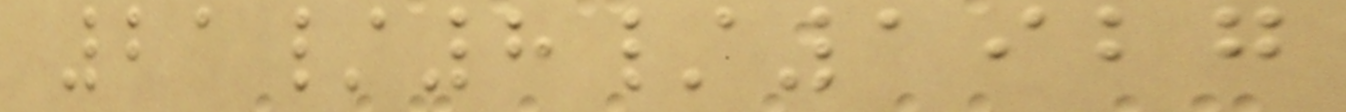21/8/1927
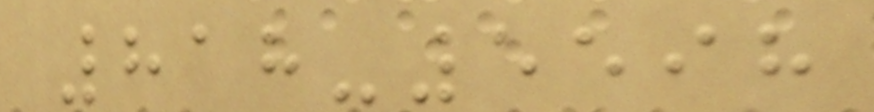818-5598
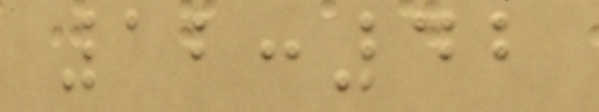12:42
